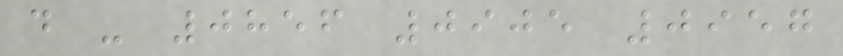d - 0856 0905 0957
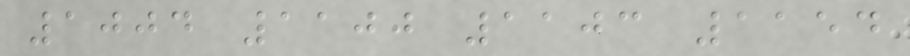1004 1100 1103 1154
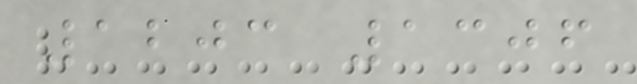1203 1306
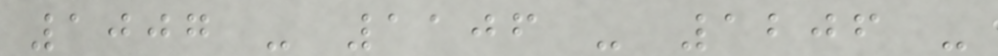1007 - 1106 - 1206 -
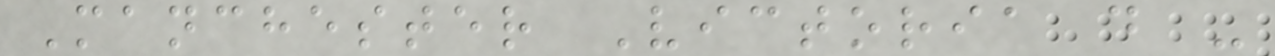Manchester Victoria d -
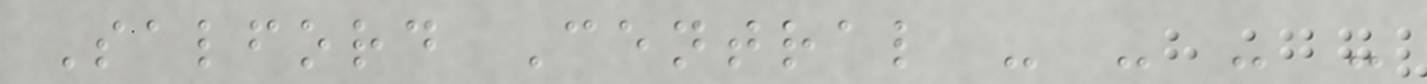Salford Central - - - -
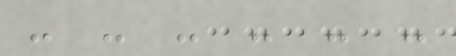- - - - - -
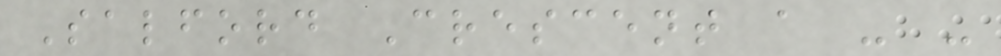Salford Crescent a - -
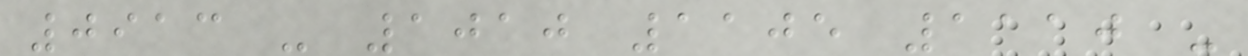0913 - 1010 1105 1110 -
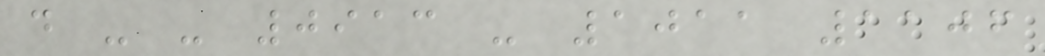d - - 0913 - 1011 1106
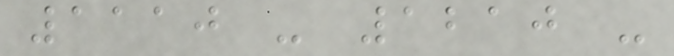1110 - 1210 -
